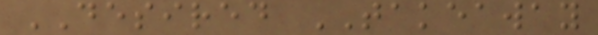DESIRED TAKEAWAY
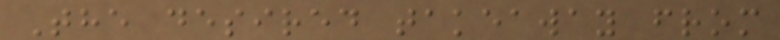The desired takeaway from
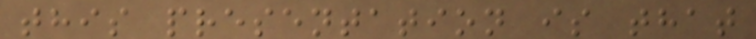this presentation is that
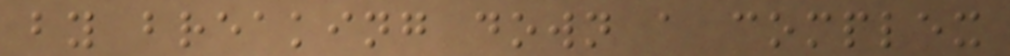by breaking down a complex
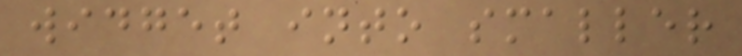widget into smaller
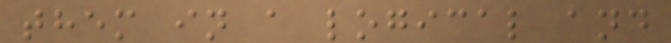them in a logical and
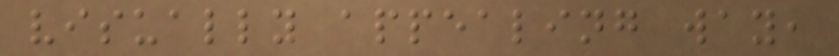visually appealing way,
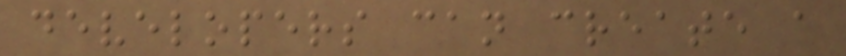developers can create a
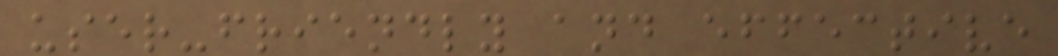user-friendly and effective
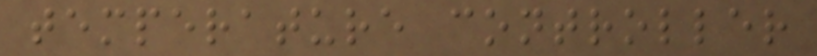temperature controller
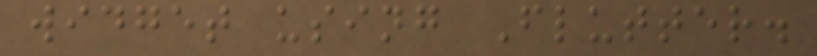widget using Flutter.
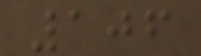106
